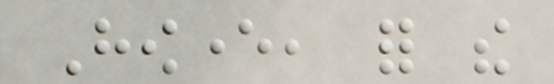However, for the
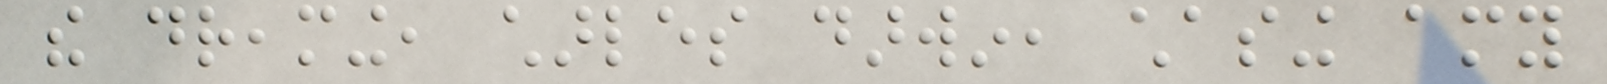the dreaming, charles darwin, chasing amy
